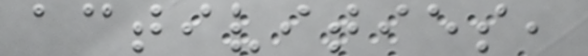activities,
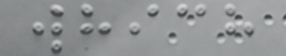which
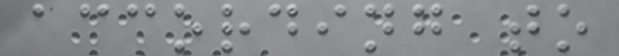according to
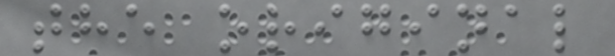the original
